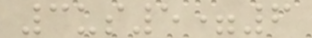3us5=6
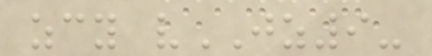zcy vJZ9-
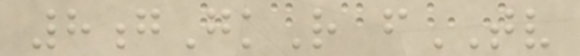8gGkR fTV
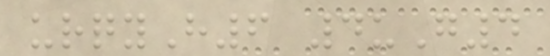urqyH6 4uG4
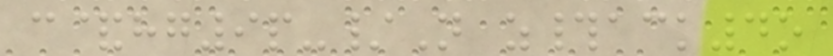c&hg9p-/N z#ack4o
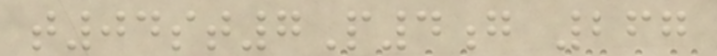t04st7P4g 267
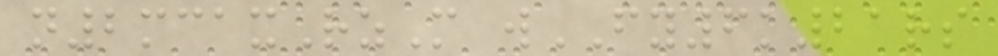n2mcaxRzM wFY6k21rs
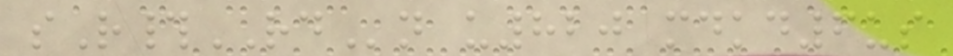sR#RDn u820 mdkd6us
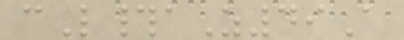cL#aZ49A
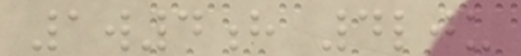1w4h 4lju
